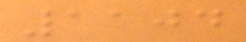1104
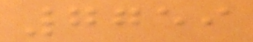7759
